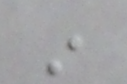in
